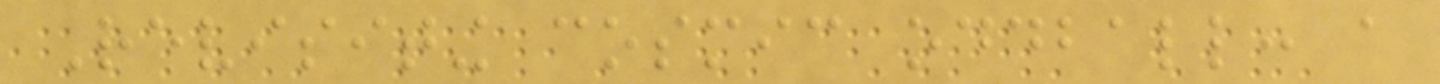Revisiting cosmic oddball: a
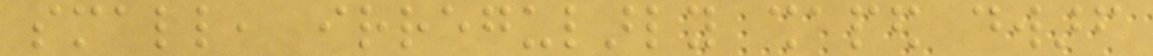small, irregularly shaped dwarf
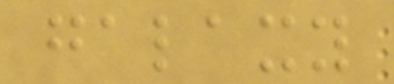galaxy
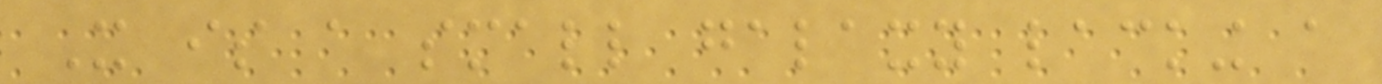It is a small galaxy lacking a
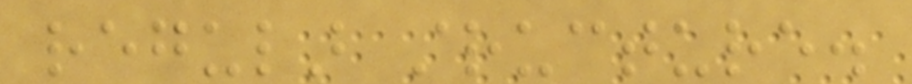regular structure.
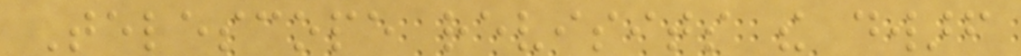Telescope revisits the dwarf
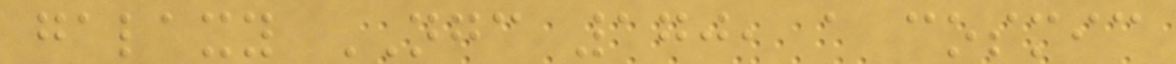galaxy NGC 170, a cosmic
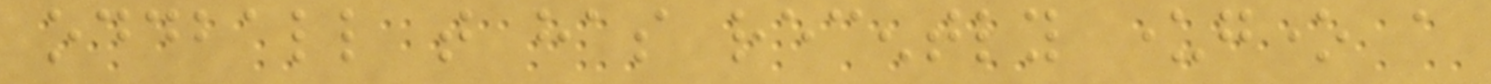oddball that has recently undergone a
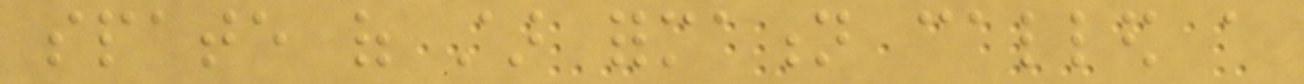spate of star formation called a
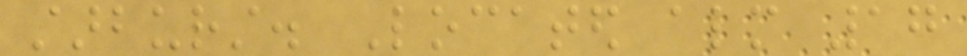starburst. Located almost 17
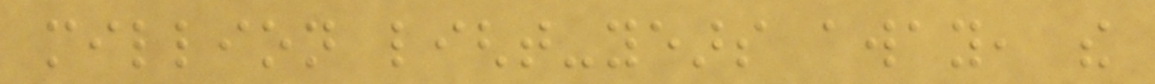million light-years away, the
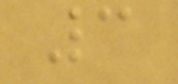3
